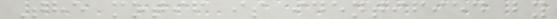The motif is identified by
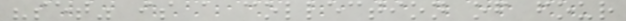"set" is a collection of four
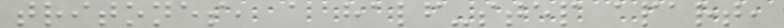tritones, a half-step apart,
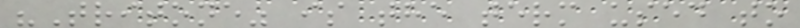"Tritone" is the term used to
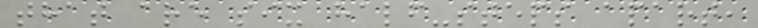that are six half-steps apart,
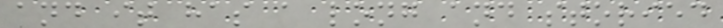and it has a long and storied
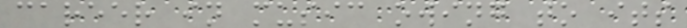career in music owing to its
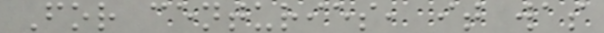For centuries, it was
